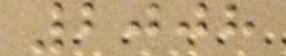2008
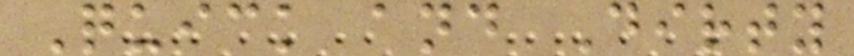Quick and Dirty
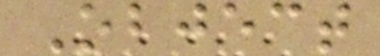Object
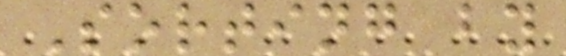Sorting by
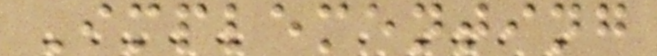Implementing
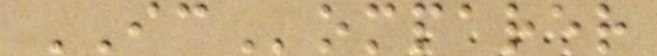IComparer
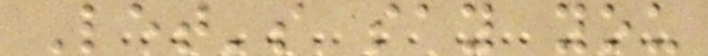Let's say you
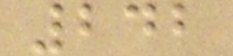242
